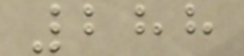288
